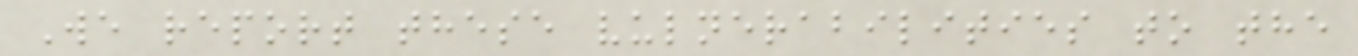We report these vulnerabilities to the
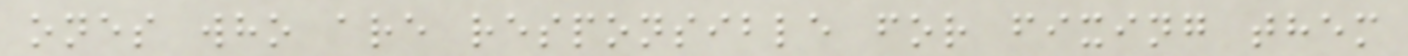ones who are responsible for fixing them
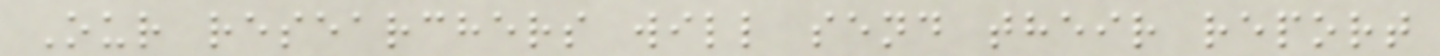Our researchers will send their report
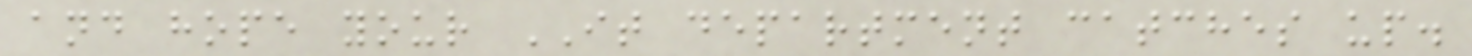and hope your IT department catches up.
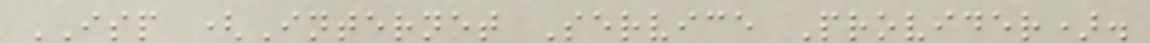ISP (Internet Service Provider).
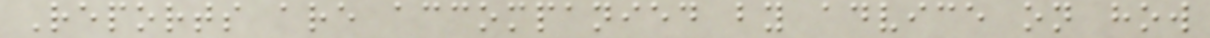Reports are accompanied by advice on how
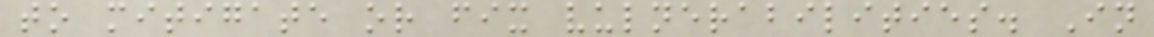to mitigate or fix vulnerabilities. In
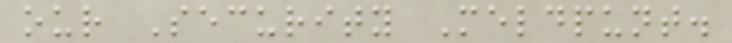our Security Meldpunt.
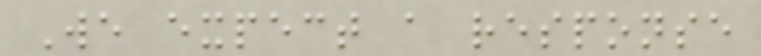We expect a response
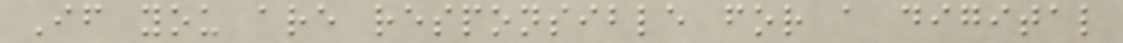If you are responsible for a digital
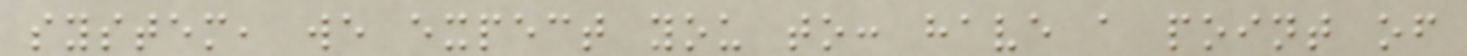system, we expect you to: have a point of
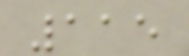115
